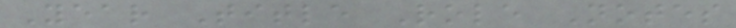Year Title Role Notes
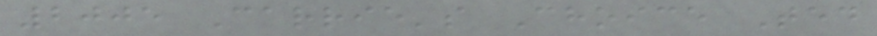2005 Carrie's Choice Ted
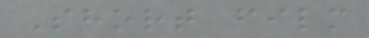Short film
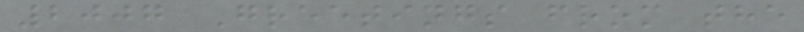2007 Greetings from the
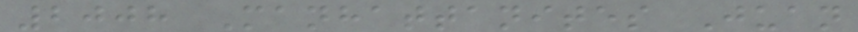2008 Manhattanites Juan
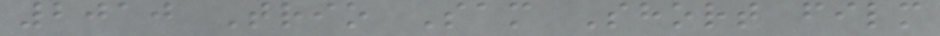2010 Trio Sam Short film
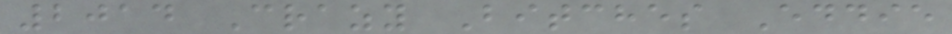2014 Crazy Bitches Eddie
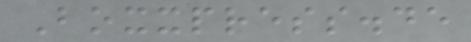Boxxpress.de
